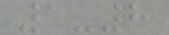1-8
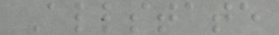Allstate
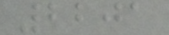2201
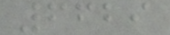6629
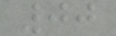00
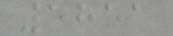5851
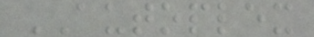AUTOPLEX
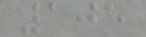105
